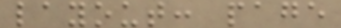layout: page
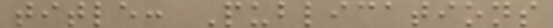title: Publications
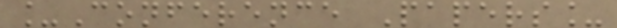_Conference Papers_
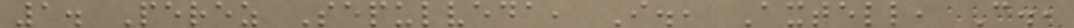1. Perez Sepulveda, I., Axtell, C.,
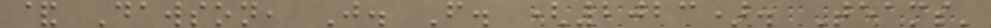& Dawson, J. F. (2023). Teams'
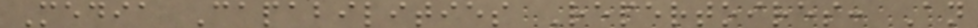Media Capabilities Repertoires: An
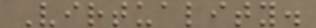Virtuality.
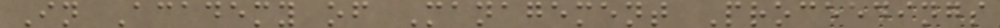In Academy of Management Proceedings
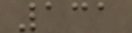131
